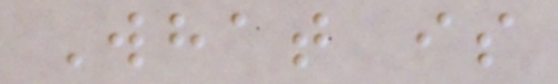What is
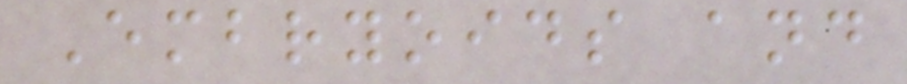Embryoids and
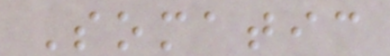Somatic
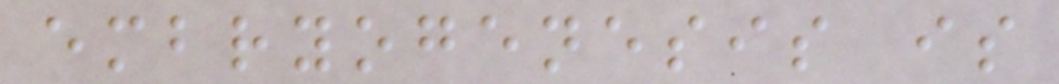embryogenesis is
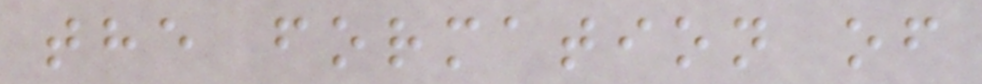the formation of
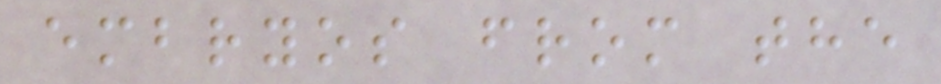embryos from the
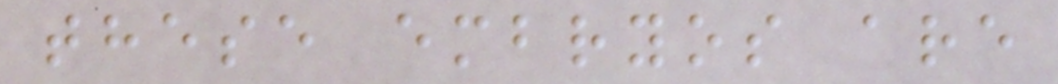these embryos are
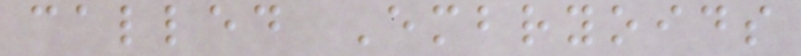called Embryoids
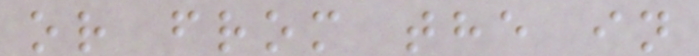or from the in
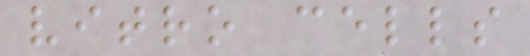vitro cells
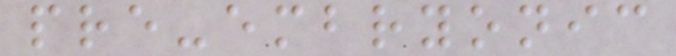pre-embryonic
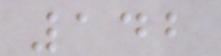142
